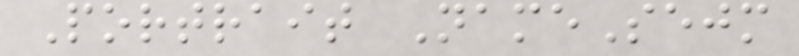Portrait NameSejm
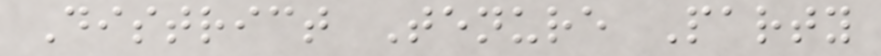District Tenure Party
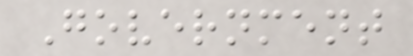Government
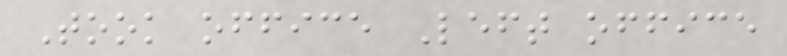Took office Left office
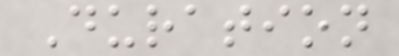Duration
